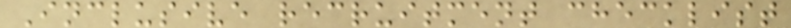Inclusive recruitment checklist
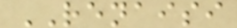RENAISI
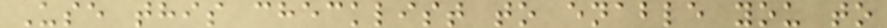Use this checklist to enable you to
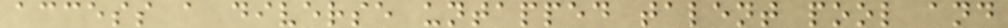access a diverse untapped talent pool and
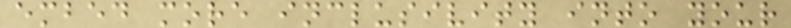embed more inclusivity into your
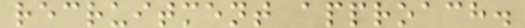recruitment approach.
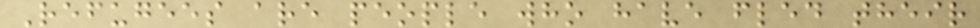Refugees are people who have fled their
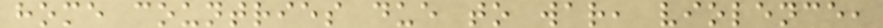home countries due to war, violence,
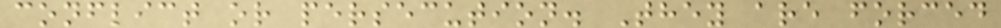conflict or persecution. They are forced
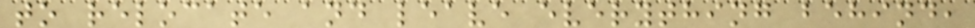to relocate and leave everything behind,
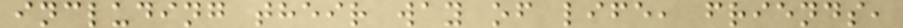including their way of life, friends,
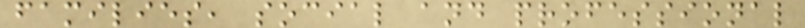families, social and professional
